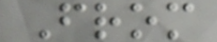From
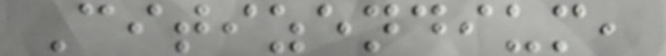Citizendium,
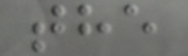the
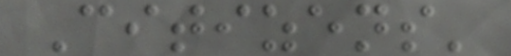Citizens'
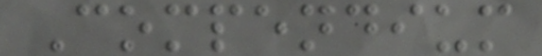Compendium
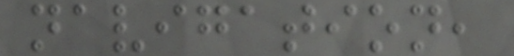navigation,
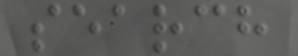search
